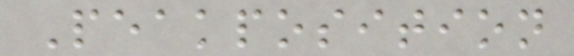Peakposition
